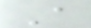A
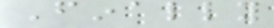Finally
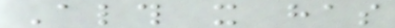Although it has
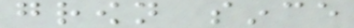grown since
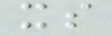its
